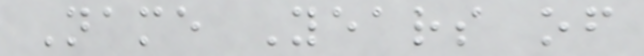Name Years of
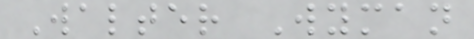Walter Wyman
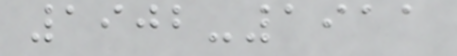1902-1911
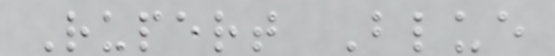Rupert Blue
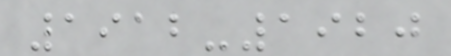1912-1920
